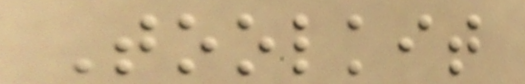Toolkit
